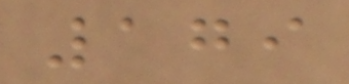179
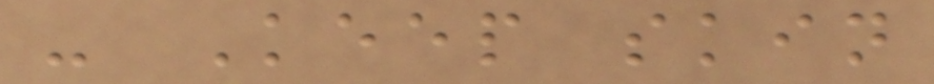- Keep skin
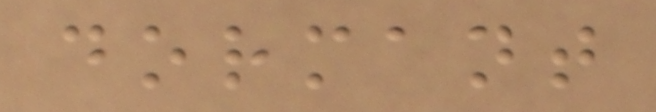dormant
